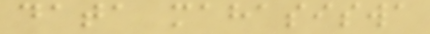data mahasiswa
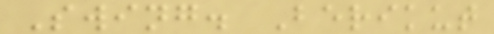Swing. Berikut
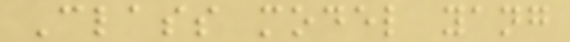Class model yang
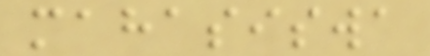mahasiswa
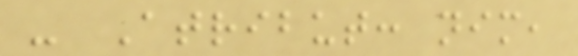- Atribut: nim,
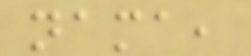nama,
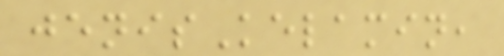jenisKelamin,
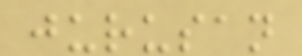jurusan
